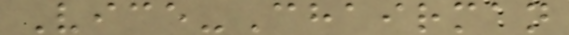Vice-Chairman
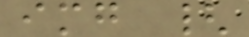img {
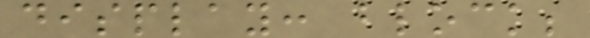display: block;
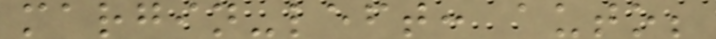margin-left: auto;
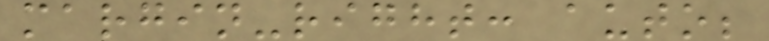margin-right: auto;
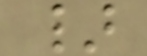}
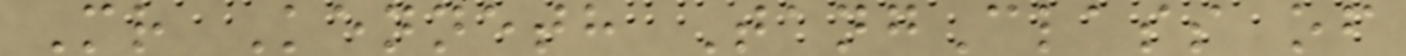Mr Kenneth TangClass of
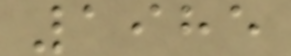1985
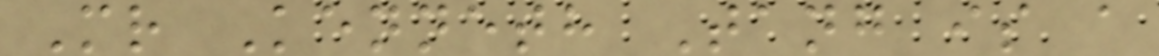Mr Kenneth Tang is a
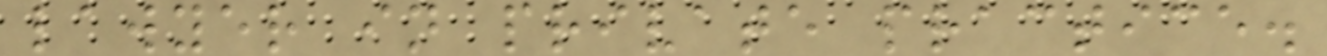lawyer in private practice.
